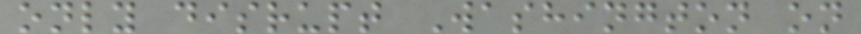only disrupt Washington on
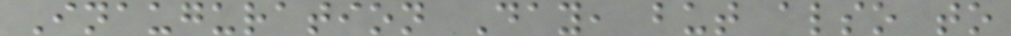Inauguration Day, but also to
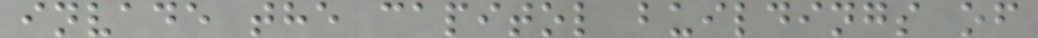invade the capitol buildings of
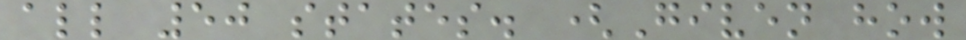all 50 states. (Given how
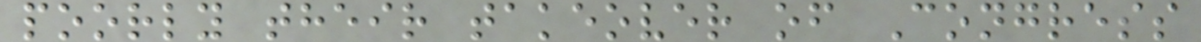poorly their takeover of Congress
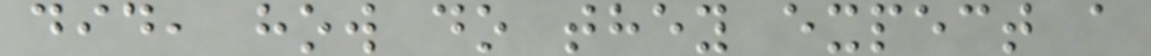did, how do they expect a
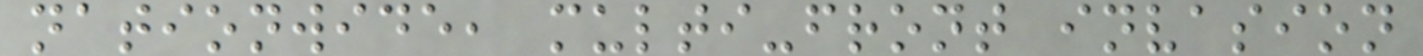nationwide, multi-front invasion
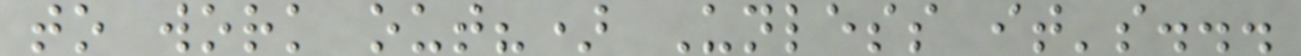to work out?) Unless it's...
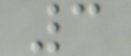3
